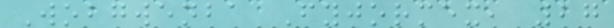Wobgwenba Fyjormex, 27
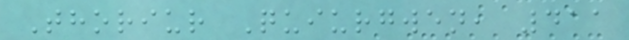Thoriur Quiurgwen, 411
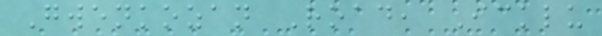Gwenkozan Road, Icklu
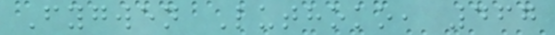Fygwen Luthoko, 467
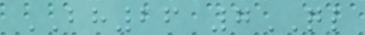BH26 7QL
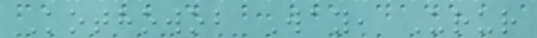Kothowob Way, Urur
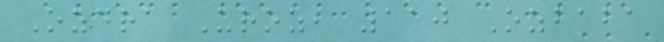Ozdra Uroz, 110 Ozbaba
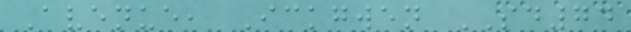Avenue, Ickgwen SD74
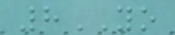8YO
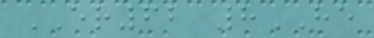ER62 8HE
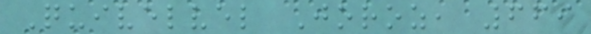Quivelvel Joroz, 669
